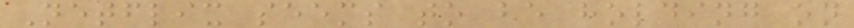Netflix seems to be holding on
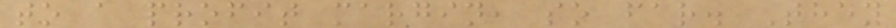to a profit margin, so far. They
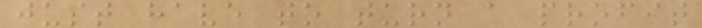just have to turn a profit
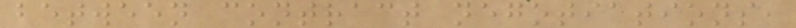between contract negotiations,
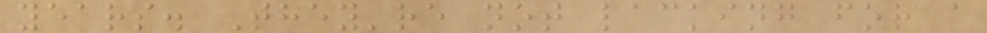years. They're not lacking for a
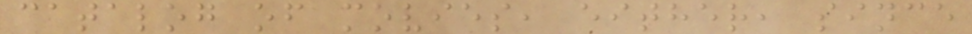catalog of movies, either, since
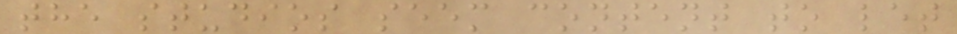the studios seem content to let
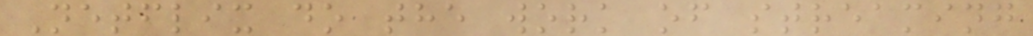Netflix do the work of streaming
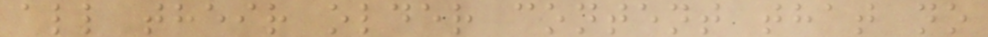all their older content that no
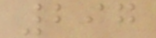297
